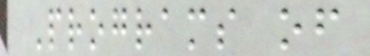Programs of
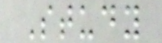Study
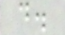d.
